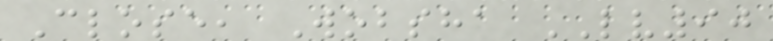Close, Wobsha LV90
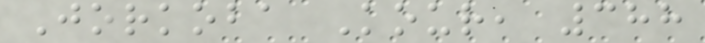Jorkoba Kour, 388
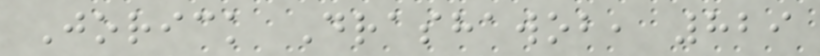Jorick Drashawob, 829
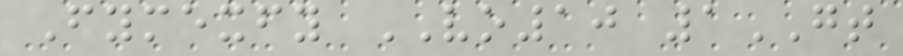Fymexfy VO10 1GT
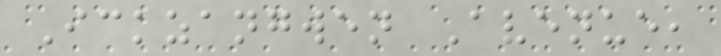Ickzangwen Avenue,
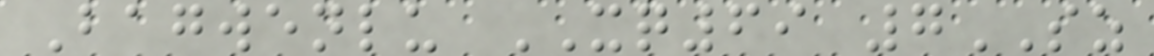Bagwenlu XQ69 7SZ
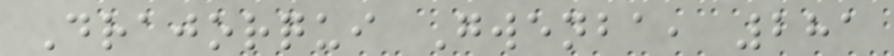Drajorqui Gwenba, 281
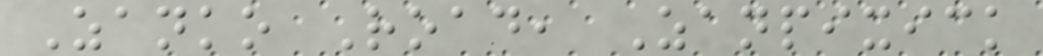Zanko Road, Zanpixick
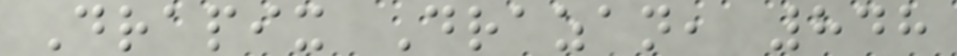Drapix Drazan, 848
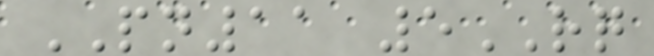PN11 5RQ
